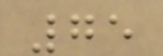75
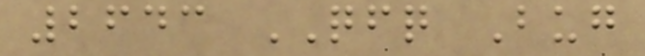2643 QFQ Bug
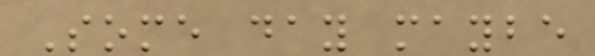Some day maybe
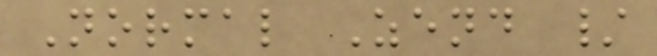Normal Zend /
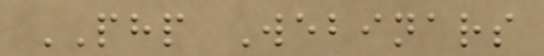PHP Webinars
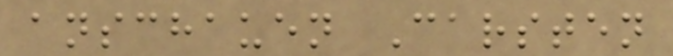anschauen Carsten
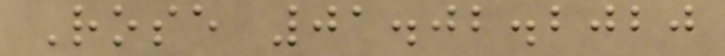Rose 01.02.2020
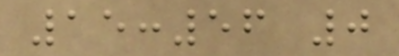15:56 0
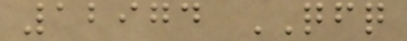12974 QFQ
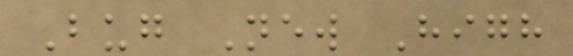Bug New High
